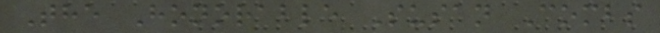The Honorable Susan Combs
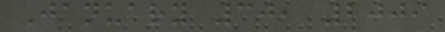January 30, 2009
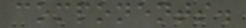components.
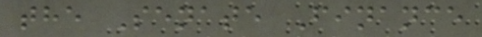the Senate Finance
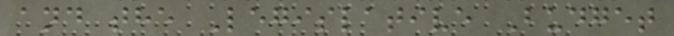and the Legislative Budget
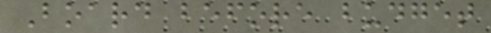Board before budget
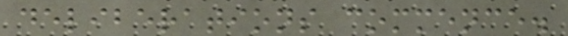deliberations commence.
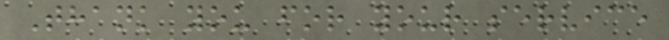Thank you for your service
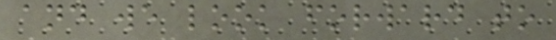and we look forward to
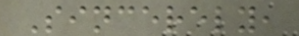Sincerely,
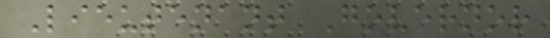Lieutenant Governor
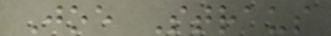Joe Straus
